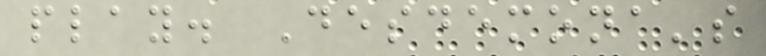play. Desdemona's
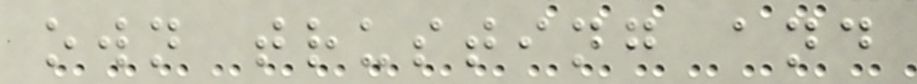own trusting and
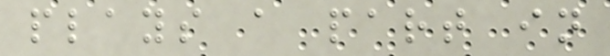plays a part in
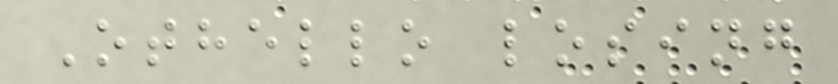Othello losing
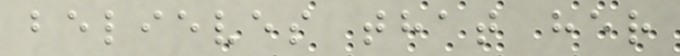believes that her
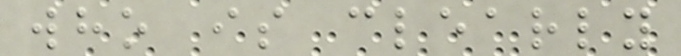who is clearly
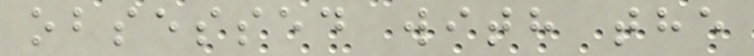obsessed with the
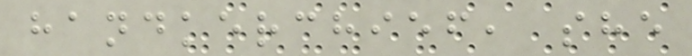handkerchief, she
